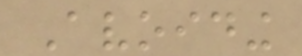Avoiding
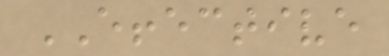EFFECTIVE
